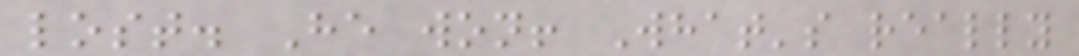lost. He won! What's really
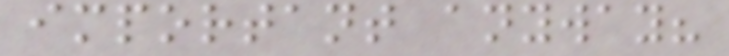important anyway?
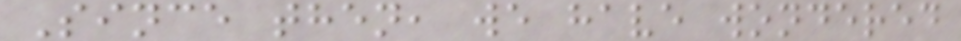Since then, we have wondered
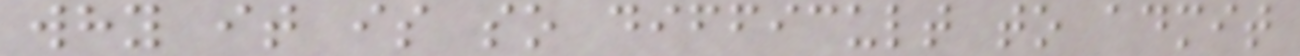why it is so difficult to admit
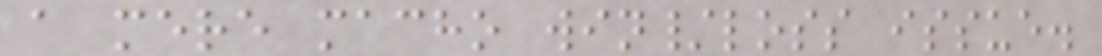a mere macho win/loss issue.
